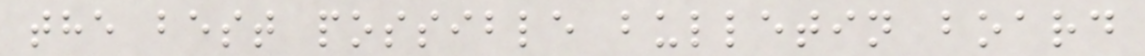the best possible bulletin board
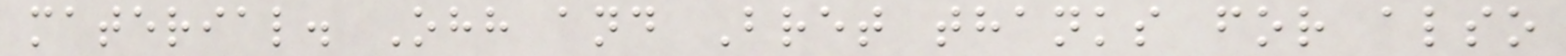material. Ohh and Bret thanks for also
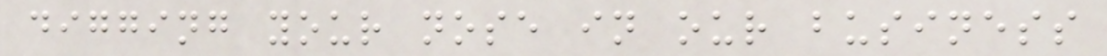digging your nose in our business
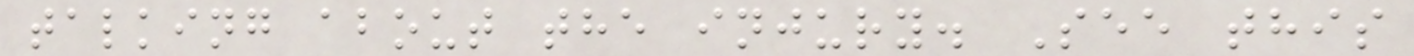talking about the injury. See this
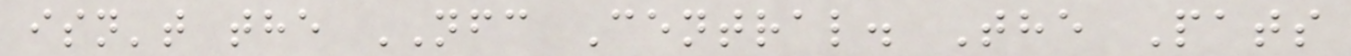isn't the NFC Central. The Pats
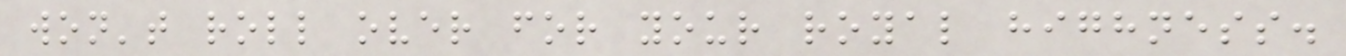won't roll over for your royal highness.
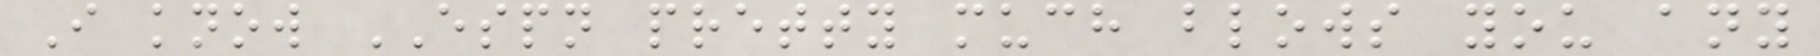I know ESPN pretty much blows you any
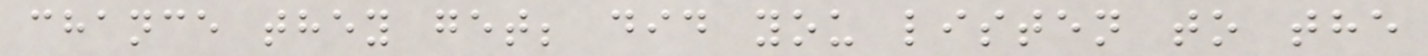chance they get; did you listen to the
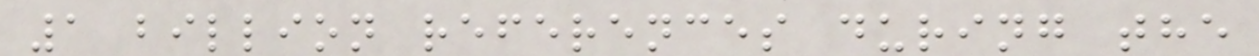1 billion references during the
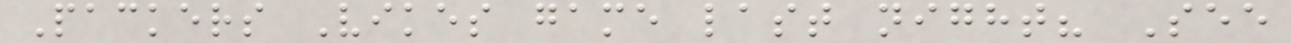Packers Vikes game last night? See
